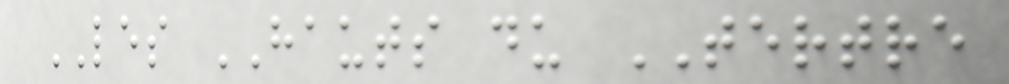LES HAUTS du TERTRE
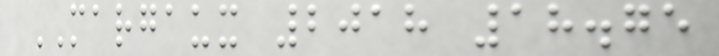MARGAUX 2018 18.75
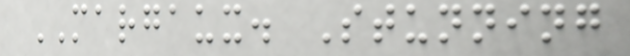MARGAUX. Stunning
